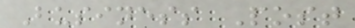Business Post
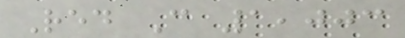Red C 1,003
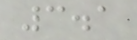3.1
